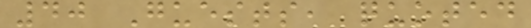40 Guests, quoted
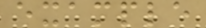example
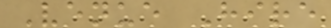Venue Hire
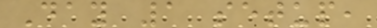Day 1 setup,
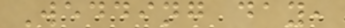Wedding day,
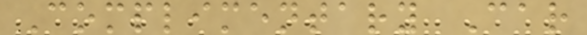Complimentary Car
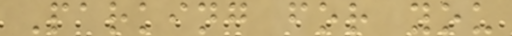Parking for you
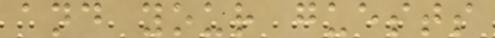and your guests
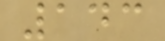143
